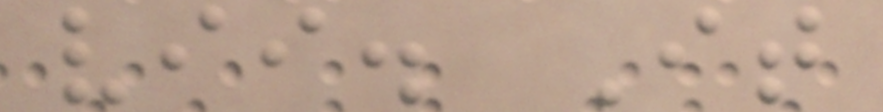vii. It
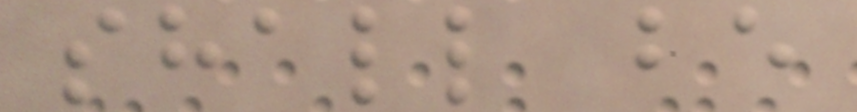shall be
